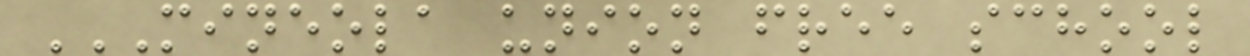MINEOLA UNION FREE SCHOOL
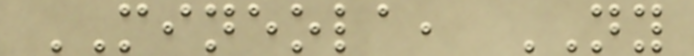MINEOLA, NY
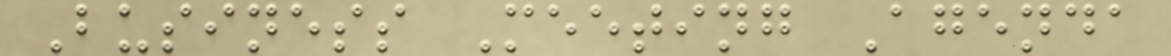Business Meeting Agenda
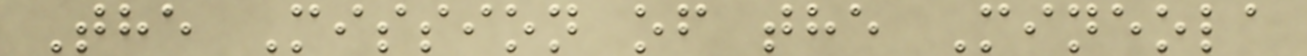The Mission of the Mineola
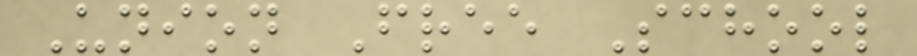Union Free School
